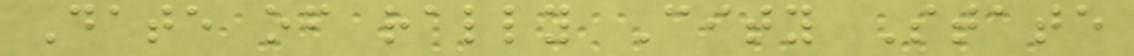Date of rally City State
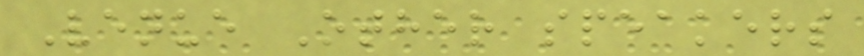Venue Other speakers
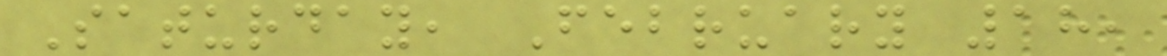Saturday, February 18,
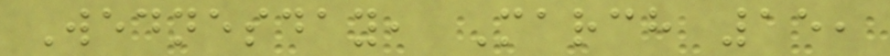Wednesday, March 15,
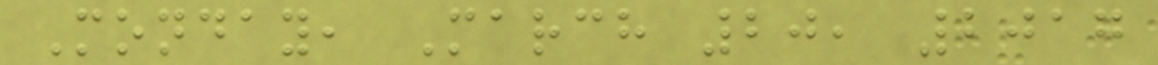Monday, March 20, 2017
